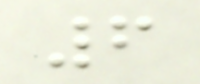6
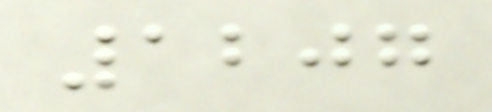1207
